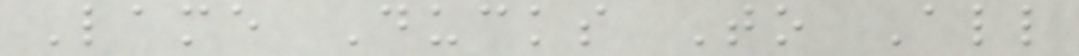Lame Ducks To All
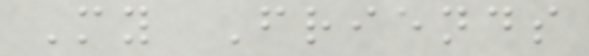My Friends
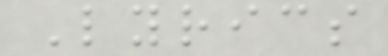Lyrics
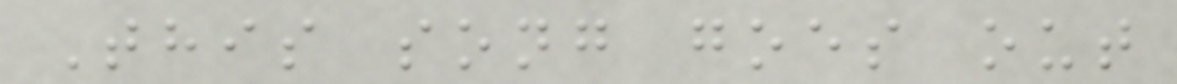This song goes out
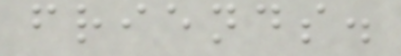friends.
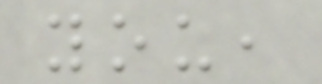you,
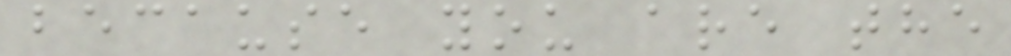because you are the
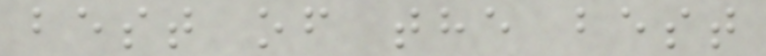best of the best
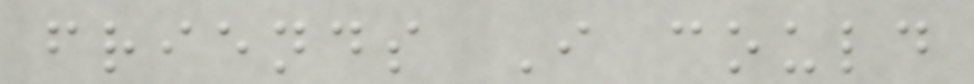friends I could
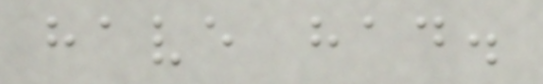have had.
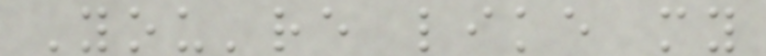You're like my
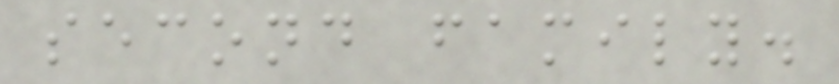second family.
